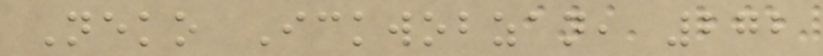Neko Ickwobzan, 272
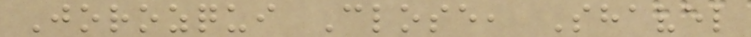Jorozqui Close, Shavel
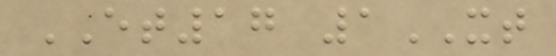ET17 1XT
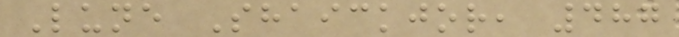Lune Shaickjor, 487
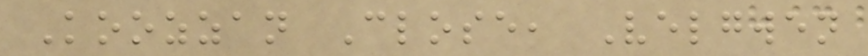Koozzan Close, Velgwen
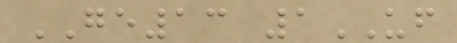GE13 1UF
